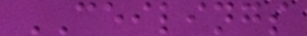CEILINGS
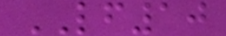LF10
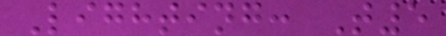Lighting: T5
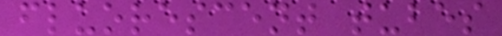fluorescent tubes
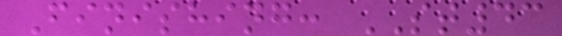Finishing: ST43
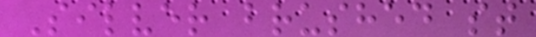Silver brushed st
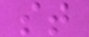st
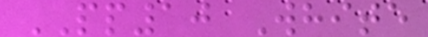PP10 White
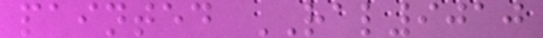painted RAL9010
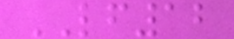LF12
